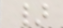}
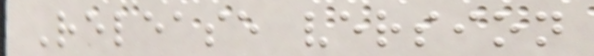Release version
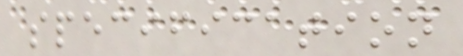specification
